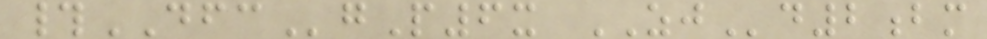#DFCgP6x ZJd2bm
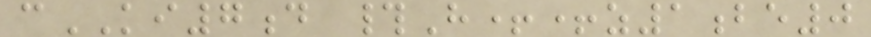cKI7d #H++z1be0
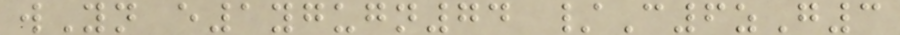wYn e1ygugn74 /C6zG3
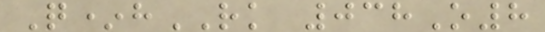Q*hRK 038O8
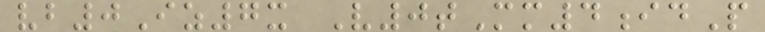vb0Iz7x V0tMm4idP
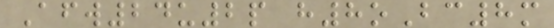Afw24u2p h8oBc8m
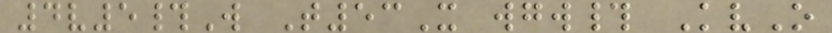4v5#W T53X wgw# KvO
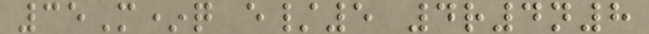35M*q e/5 4r4n8
